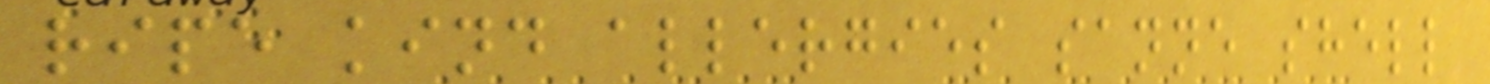ripe kind allergies sanne shell
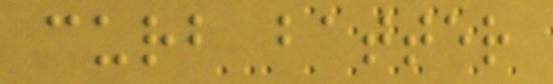curb batter
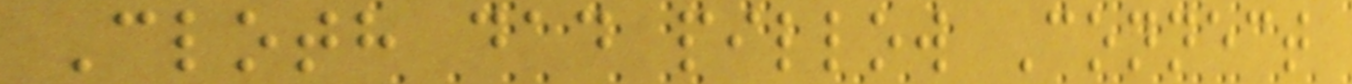Cloth dad pillow Connect
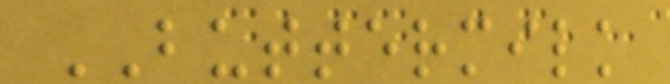BUTTERMILK
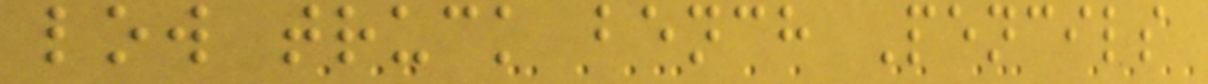low truck bench Pencils
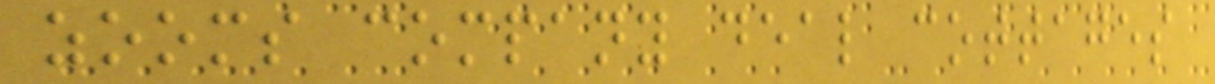zooms company deal cottages
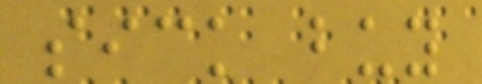sick buy
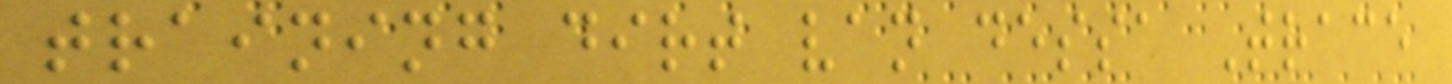training dirt van dessa Trace
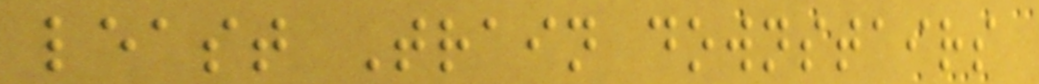least Train downstairs
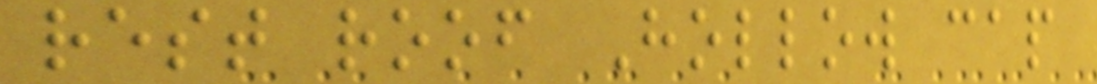rest roof Hollow cap
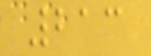213
